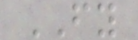FY
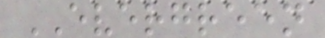EVERGREEN
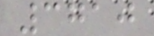3710
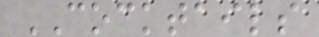COCKTAILS
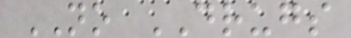NO DRUGS
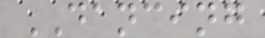DANCING
